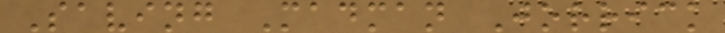Saving Madman Jorrick
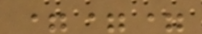===
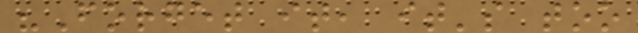"Forget it, it's too
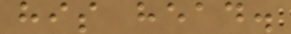his head.
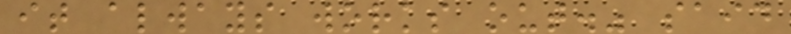it always works out." said
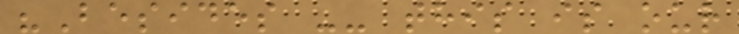"Besides -- this is our
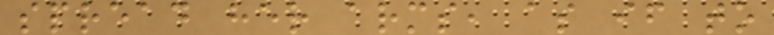spread her arms, as if to
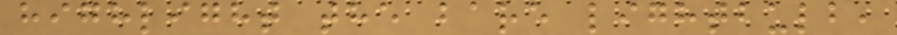highlight the bare lightbulb,
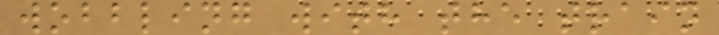wobbling with the train
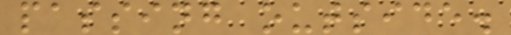passing outside.
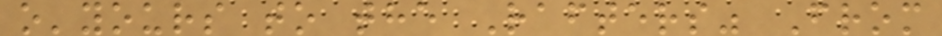o'yours to the Rafters" From
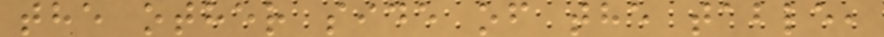the other side of the table,
